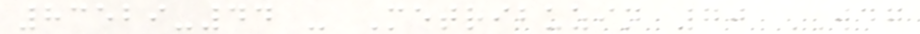83529-44 - Metribuzin 70 WDG
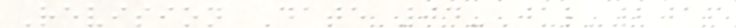Revision Date 04-Jul-2016
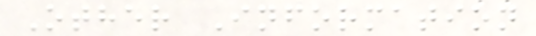Other Information
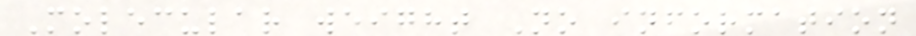Molecular weight No information
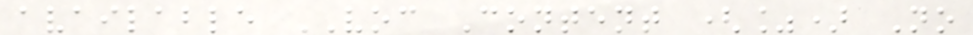available VOC Content (%) No
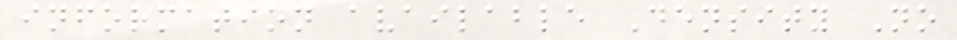information available Density No
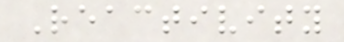Reactivity
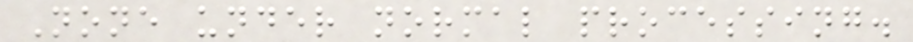None under normal processing.
